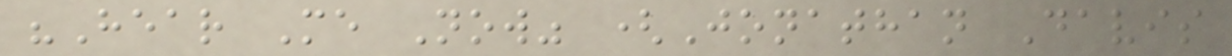"Hear Me Now" (Jonathan Davis
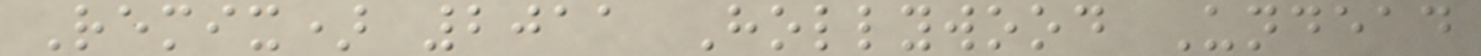Remix) 2011 Hollywood Undead
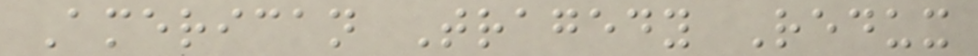American Tragedy Redux
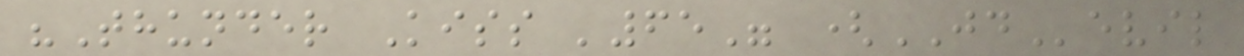"Thunder Kiss '65" (JDevil
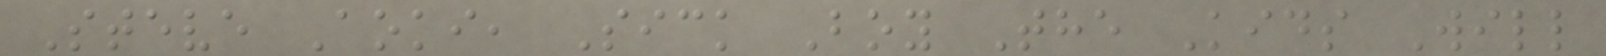Steve Aoki, Sick Boy The Kids Will
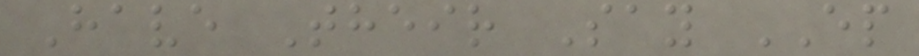Have Their Say EP
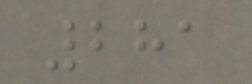281
